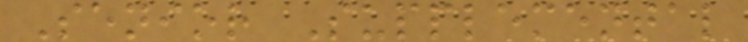Senior Supplemental
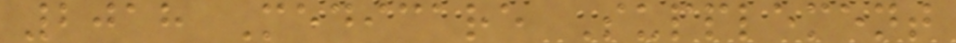2018 Medicare Supplement
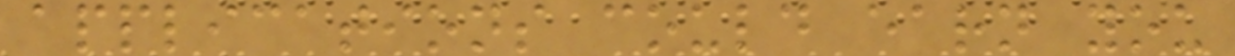applications could earn you
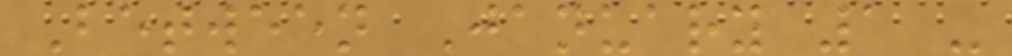Between January 1 -
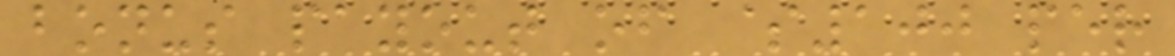bonus payout of $100 per
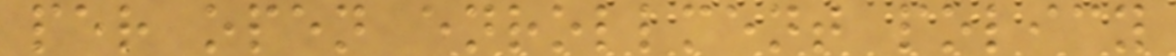per open enrollment policy
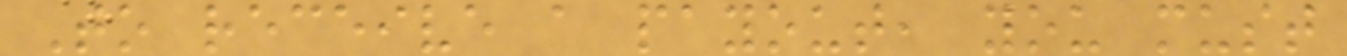To receive a payout, you must
